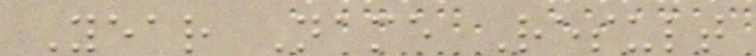Year Name Result
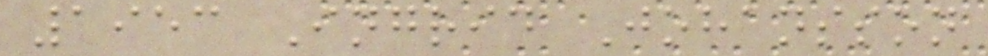1953 Ingrid Johansson
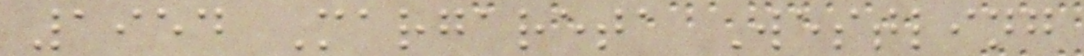1954 Margareta Westling
